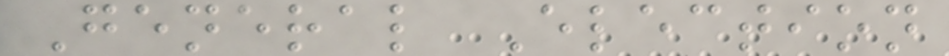General Election
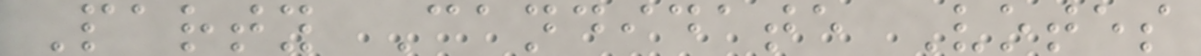Party Candidate Votes
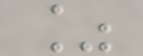%
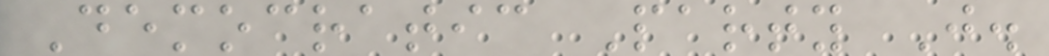Democratic Party J.
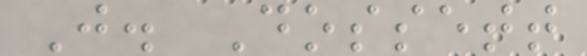J. Dossett
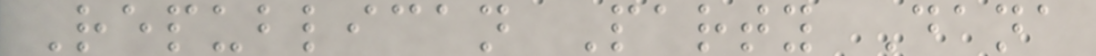Republican Party Dana
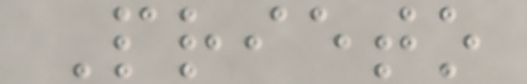Prieto
